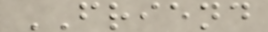FRIEND
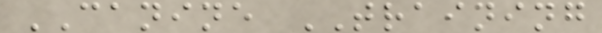CANINE TRAINING
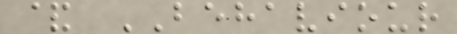& BEHAVIOUR
